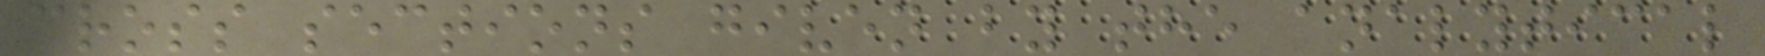cross sections given by the analytical
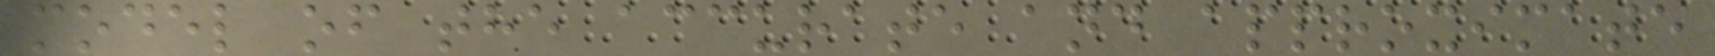model of the accurate and approximate
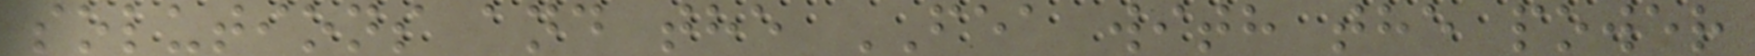solutions and the FEA with the power
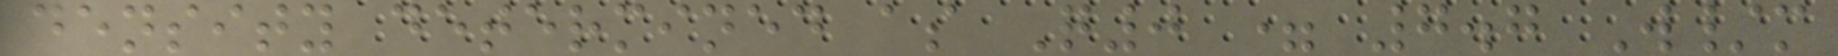density determined as Q0 = 7.7 W/m
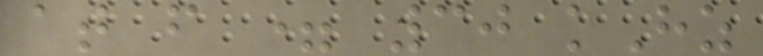at f = 30 kHz
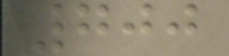700
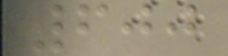600
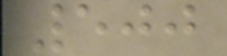500
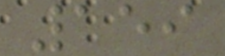159
